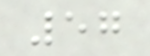57
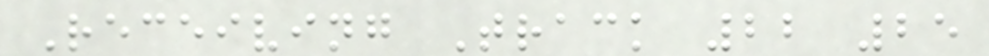Receiving Track 22 25
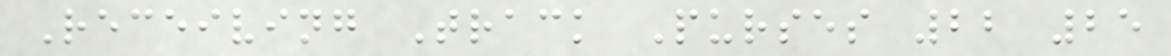Receiving Track Purses 22 25
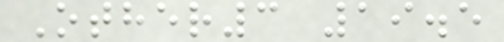Other3 19.5
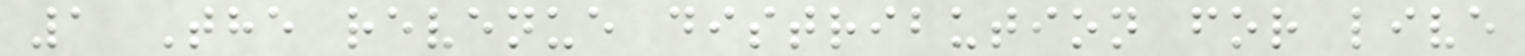1 The revenue distribution for live
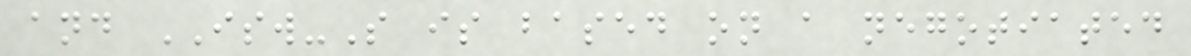and ISW-S is based on a negotiated
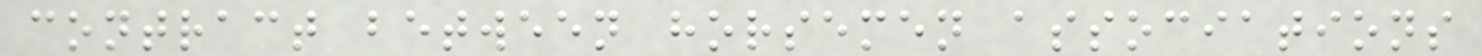contract between horsemen associations
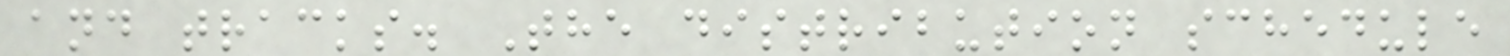and tracks. The distribution schedule
